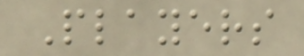Players
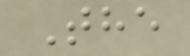The
